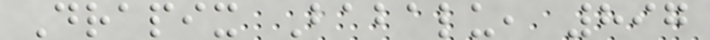Drapix Babalu, 897
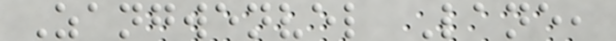Zangwenvel Lane,
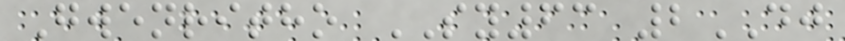Gwenritho SY63 2DJ
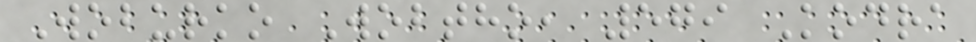Woburko Wobtho, 579 Kodra
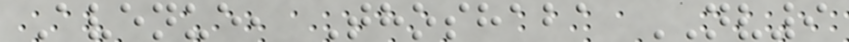Avenue, Thoshaba NV9
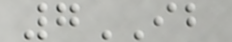7IB
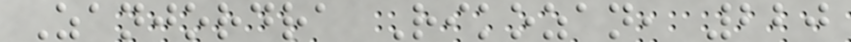Zanjordra Rikozan, 220
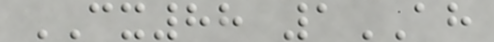CX88 1AH
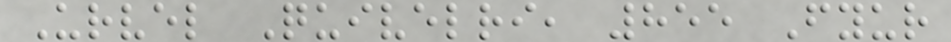Urvel Quivelri, 855 Fyur
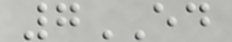7ED
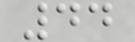44
